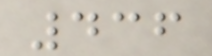436
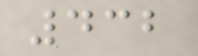432
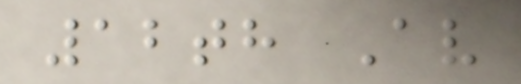12th Av
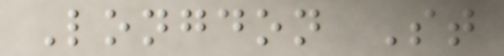Longdon St
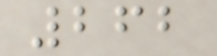262
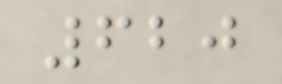620
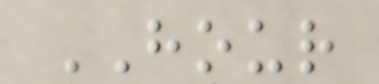HOUR
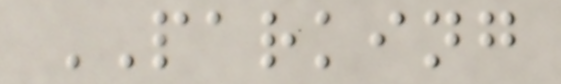PARKING
